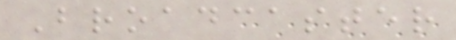Broadcaster
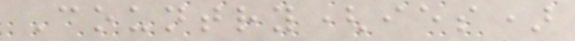Country(ies)
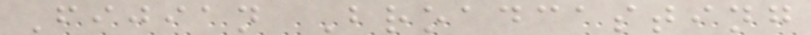Fijian Broadcasting
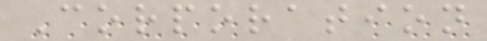Corporation
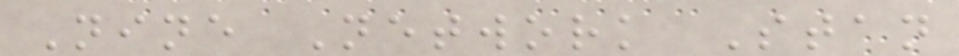Nine Network Stan
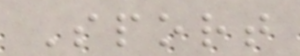Sport
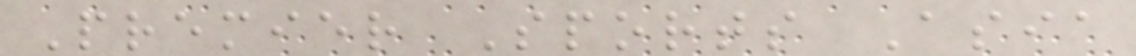Premier Sports Asia
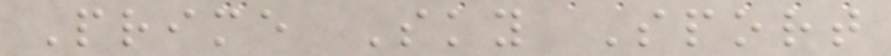Prime Sky Sport
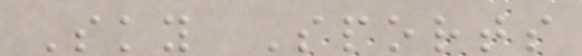Sky Sports
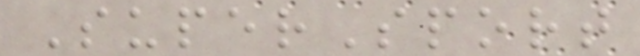SuperSport
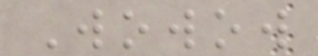Wowow
